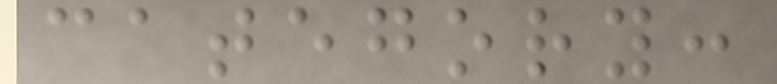category:
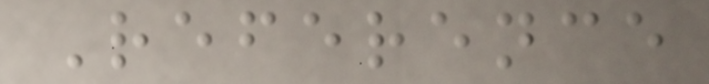Reference
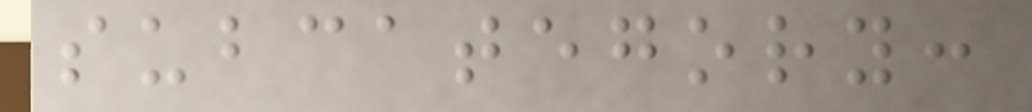subcategory:
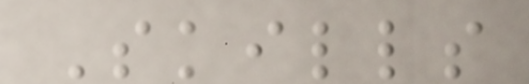Skills
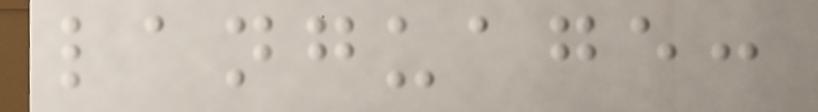language:
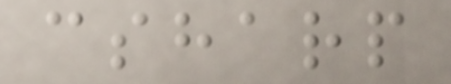csharp
